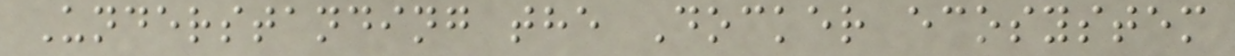Understanding the Docker ecosystem
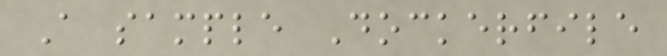A sample Dockerfile
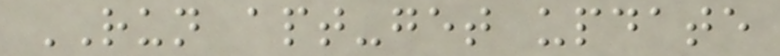RUN apt-get update
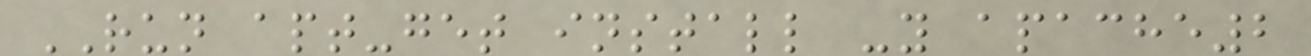RUN apt-get install -y apache2
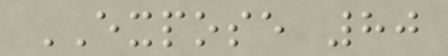EXPOSE 80
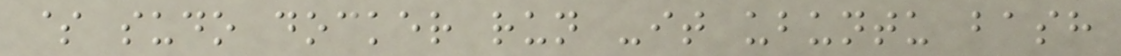$ sudo docker run -it ubuntu bash
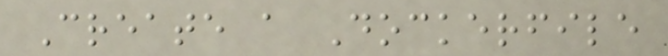Create a Dockerfile
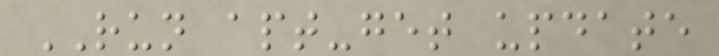RUN apt-get update
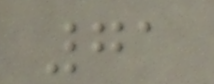71
